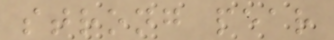strong pear
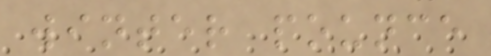winter pounce
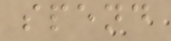spend
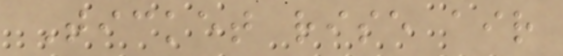Ticket rise air
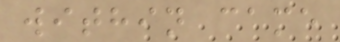within came
